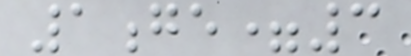1ge=3
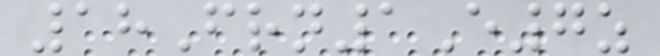18Frn1E7z
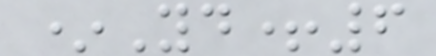*Yd+6
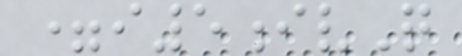=i5ivQ
